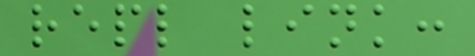repl link:
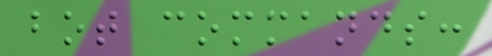bot commands:
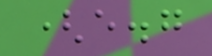(e.g
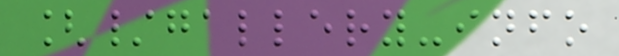[/gallery-info
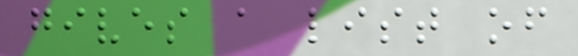gives a list of
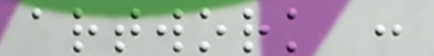artwork :
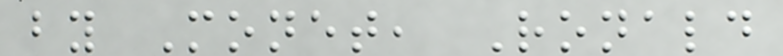by Monet, Ronald
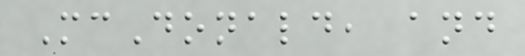McDonald, and
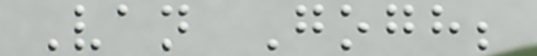Van Gogh;
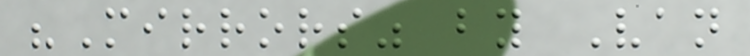"Mirrors" by Van
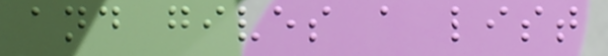and gives a list
